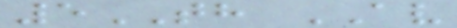5TH AV
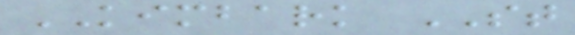KIMBARK ST
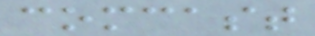comcast
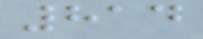814
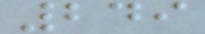249
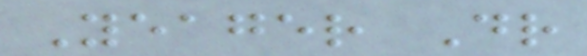Yeager Dr
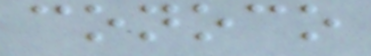conoco
